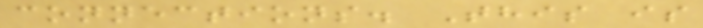connections. This is
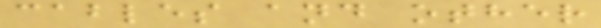cables and other
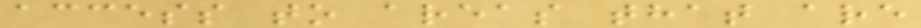access to areas that are
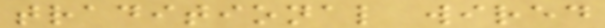traditional wired
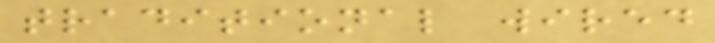traditional wired
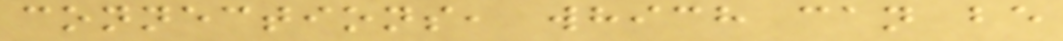connections, which can be
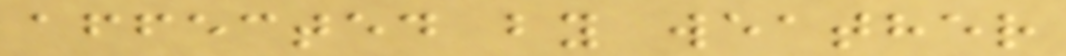affected by weather
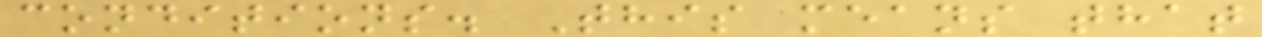conditions. This means that
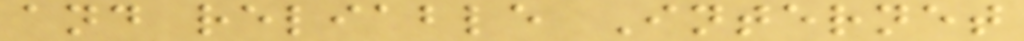and reliable Internet
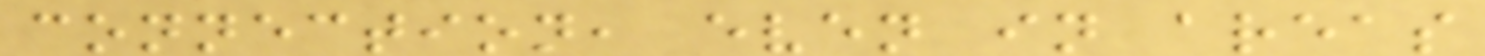connection, even in areas
